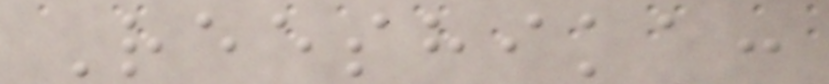Reeshika:
